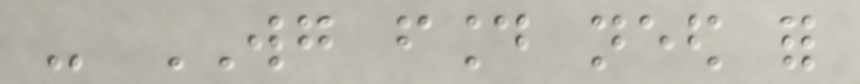- WG found need for
